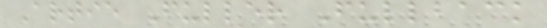Artie Fuller Fullback
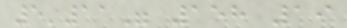5'11" 158 19
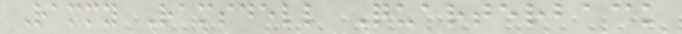Rammy Ramsdell Quarterback
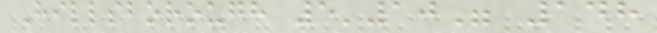Hillsborough 5'10" 148
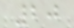20
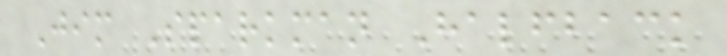Jim Sparkman Halfback
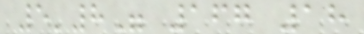5'8" 167 18
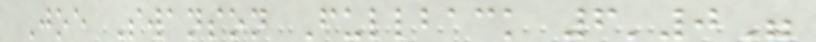Joe Swanson Fullback 6'0"
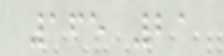165 21
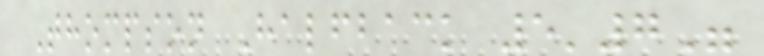Thompson Halfback 5'7"
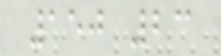150 23
